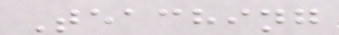Teaching
